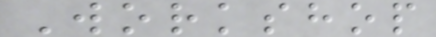Workshop
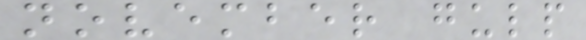november gulp
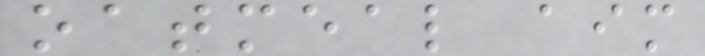oatmeal aim
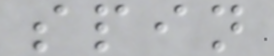spin
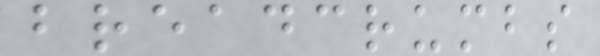breadcrumbs
